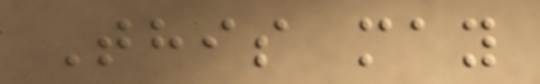This may
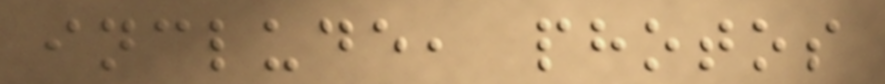include, photos
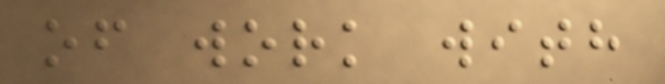of work with
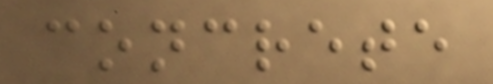concrete
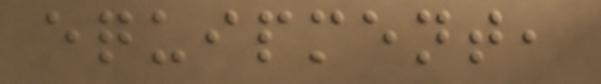equipment,
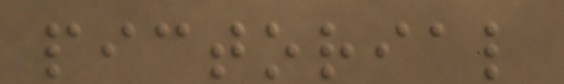pictorial
